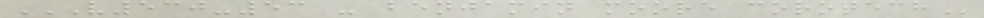V530-53 - BENJAMIN MOORE COROTECH
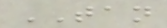TAN
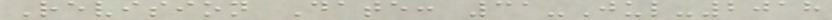Revision Date: 31-Jul-2018
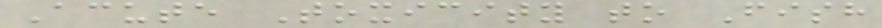Acute Toxicity to Fish
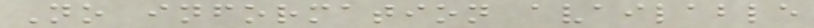No information available
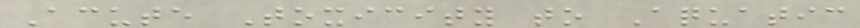Acute Toxicity to Aquatic
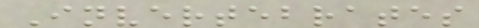Invertebrates
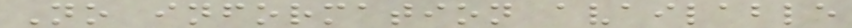No information available
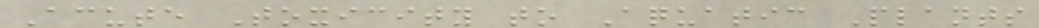Acute Toxicity to Aquatic Plants
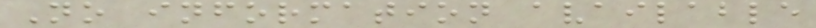No information available
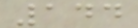144
